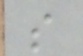s
